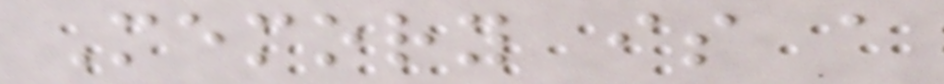Memory is a
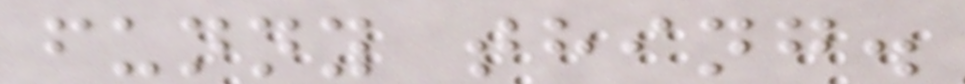funny thing.
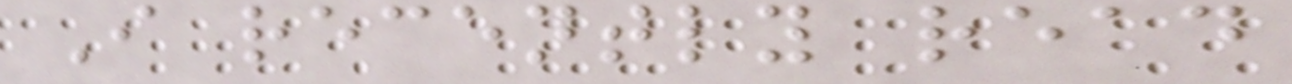I recently read
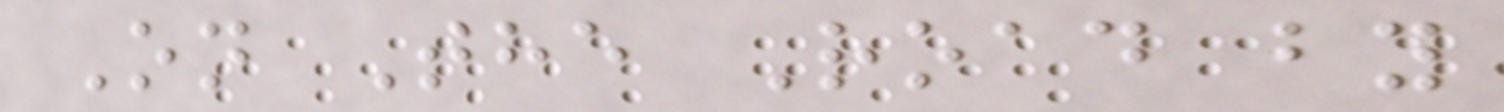On The Road by
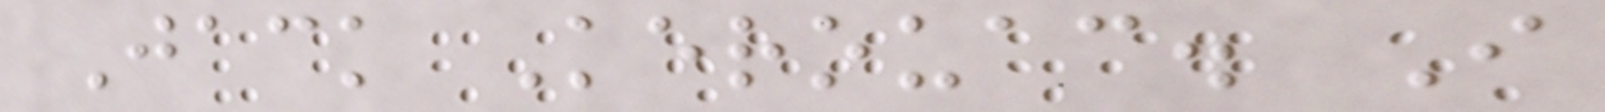Jack Kerouac. I
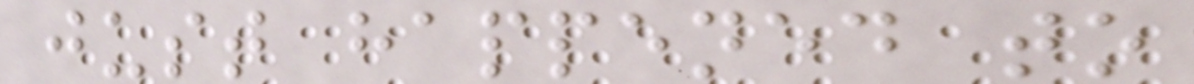just happened to
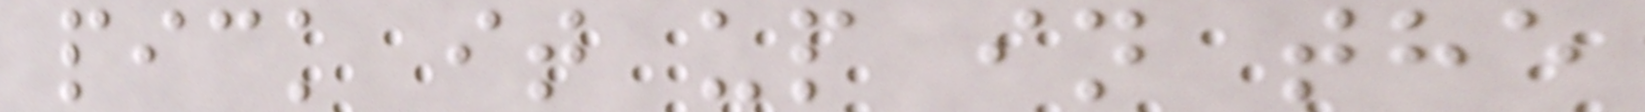pick it up in the
